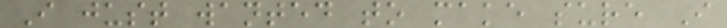I just wanted to make sure I
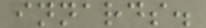innards.
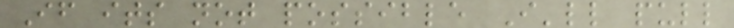If its not possible I'll pull
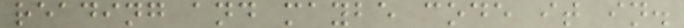reading and maybe code it in.
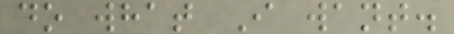do what I want.
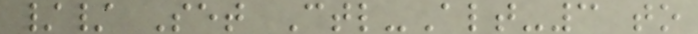// Set Ctl-Alt-3 to
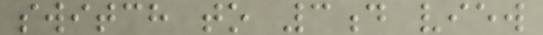switch to 3d view
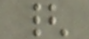{
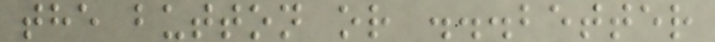the button or ...better
